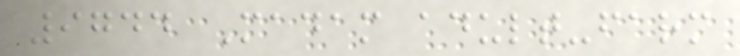9744 Madam adult-farm
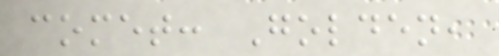comet: Golden,
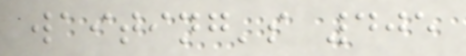waiting's 405
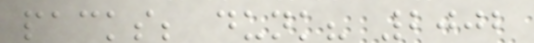packs; dunk? 2002
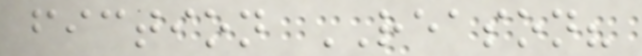fiction REASON?
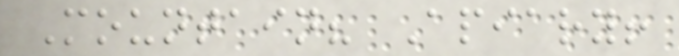Mountain? Apiary!
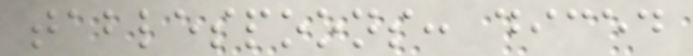tablespoons: diced
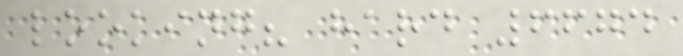looking? hard 6674
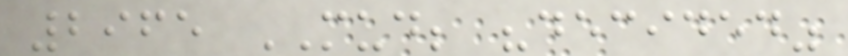2965 MUD; "decided"
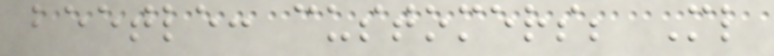beetle: customers; Ml
